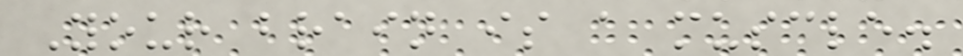Your brain is a muscle.
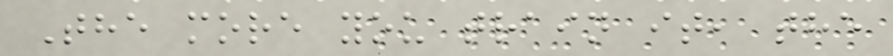The more you train it, the
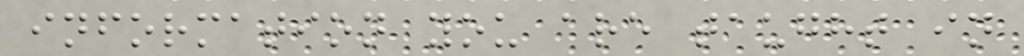information you are taught in
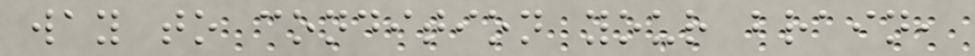way to condition your brain,
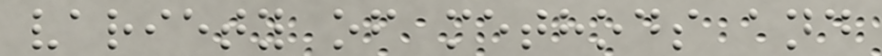variety of methods and
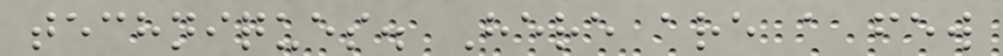techniques. Here are a few
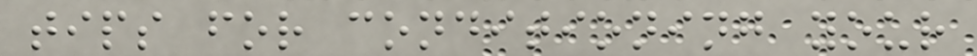tips for conditioning your
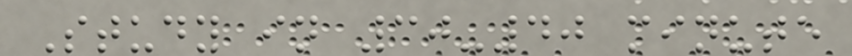Study in 30-40 minute
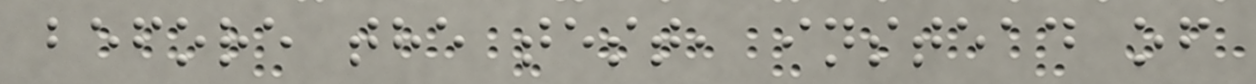before the test, instead of
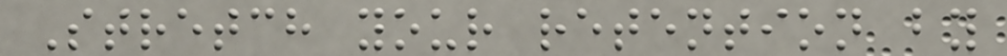Stretch your retention by
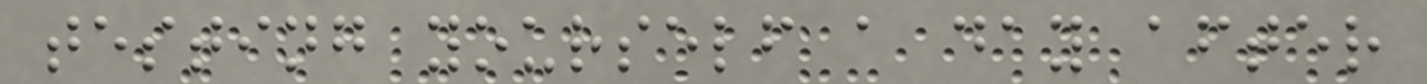testing yourself a day after
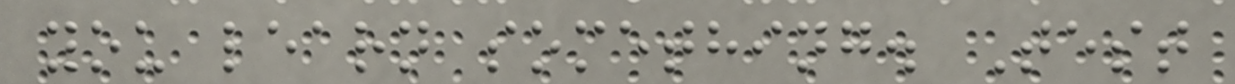you learn something. Test
